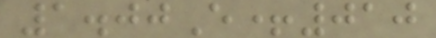1.00E+010
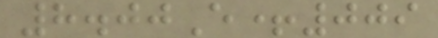8.00E+009
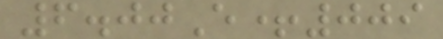6.00E+009
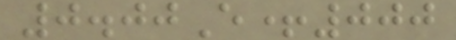0.00E+000
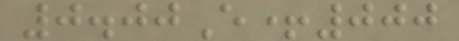0.00E+000
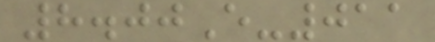8.00E-011
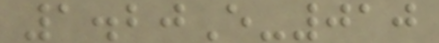1.20E-010
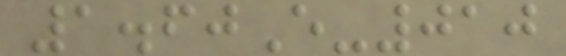1.60E-010
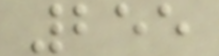255
